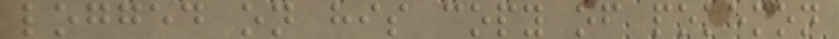logged on his copy of pokemon
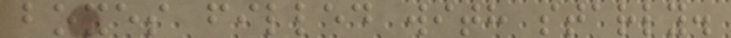boxes filled with starly.
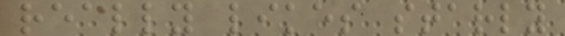really likes starly
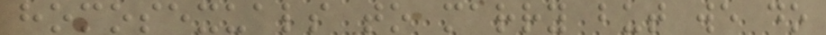homosexuals to marry but we do
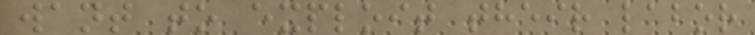want to exploit their labor
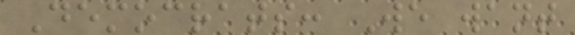Democrats: We want
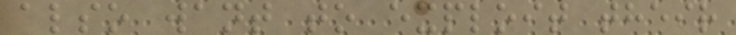also want to exploit their
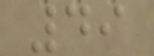49
